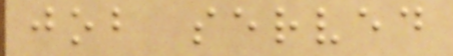job served
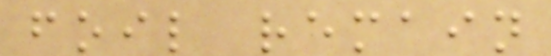foil remain
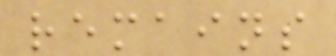remains
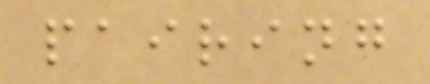pairing
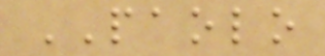PAOLO
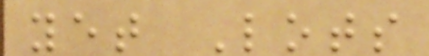yet Lots
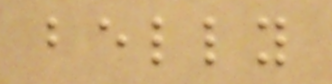belly
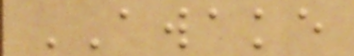AWAKE
